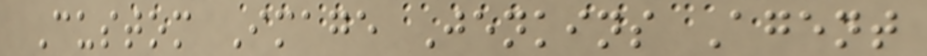Custom Image Jenkins Agent
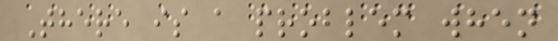There is a problem when
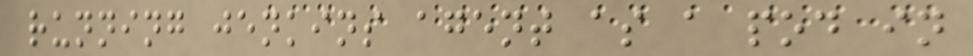running jenkins agent as a pod in
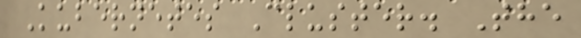Kubernetes Cluster. The
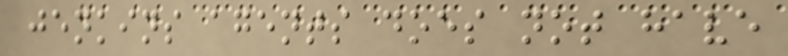jenkins agents does not have
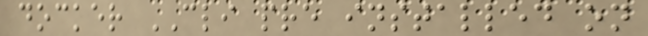docker CLI pre installed on
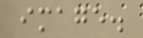image.
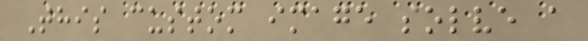This custom image solve a
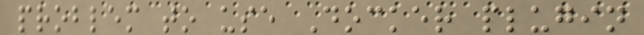problem to use Docker plugin
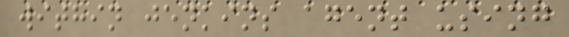within jenkins agent using
